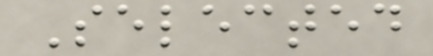Selected
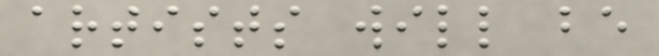artists will be
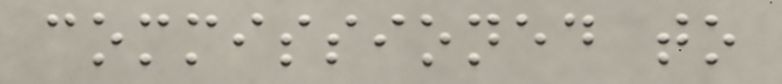commissioned to
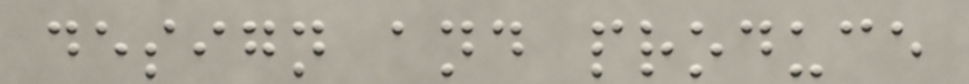design and produce
